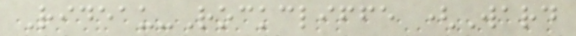Rideau-Rockcliffe (Ward
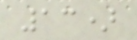13)
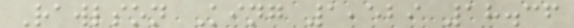Rawlson King 1,529 18.36
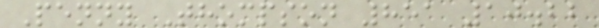Penny Thompson 851 10.22
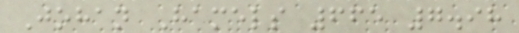Johan Hamels 665 7.98
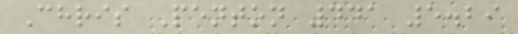Chris Penton 441 5.29
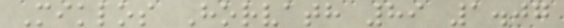Miklos Horvath 89 1.07
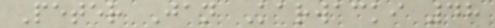Peter Jan Karwacki 48
